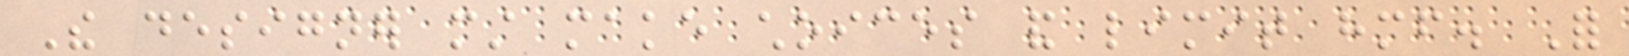The designer must make choices and limit himself. For
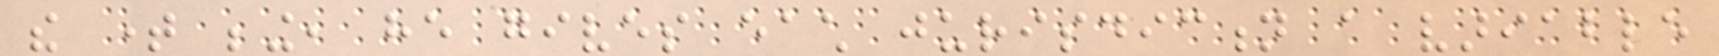the time being, he gives each jurisdiction a variable
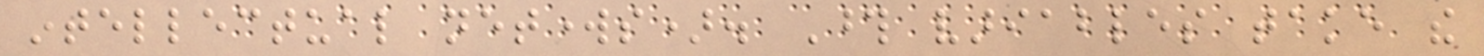intellectual networks). Those variables take the
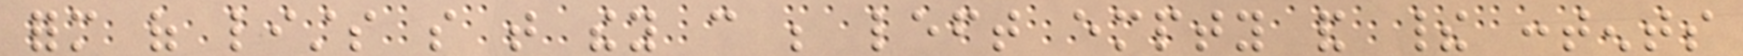form of lists so that they can be left empty and their contents
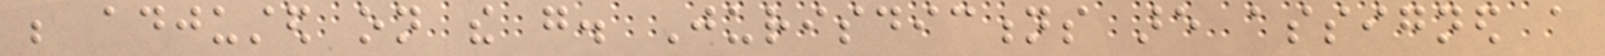be adjusted on the go. Jurisdictions are assigned a
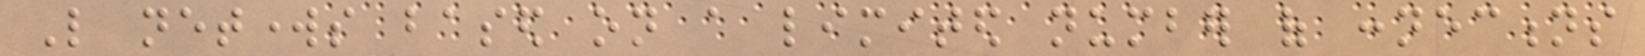Like networks based on a limited number of connections
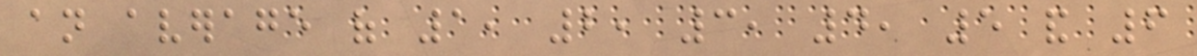an average of 1, 2, 3, 4, 5 and 6
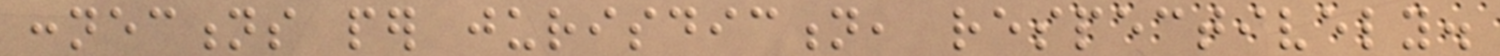connections per jurisdiction, respectively.
